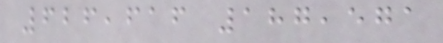626,616 187,571
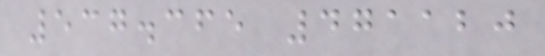537.365 471120
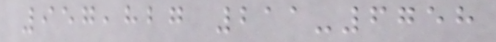957,827 211-6758
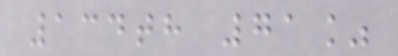134th 71%
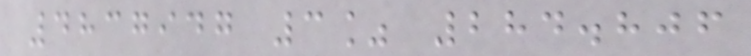4837947 3% 284.806
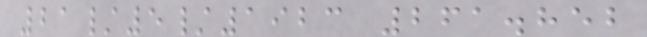21/5/1923 261.852
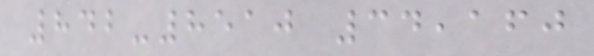842-8510 34,160
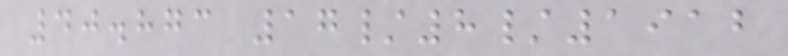40.873 17/8/1912
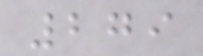279
